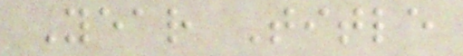Year Title
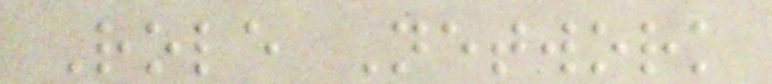Role Network
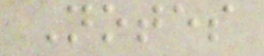Notes
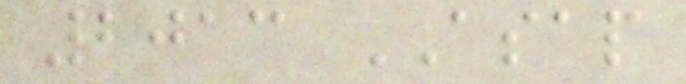2013 ASAP
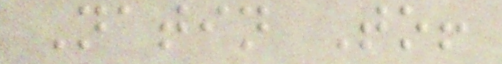Natin To!
